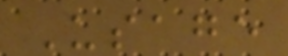Usage
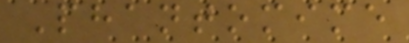Phantomime
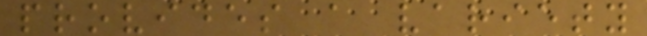provides a variety
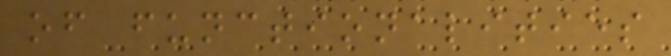of functionalities
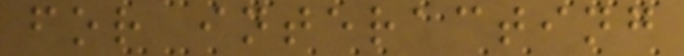for interacting
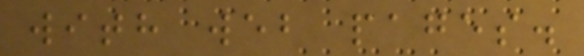with web pages.
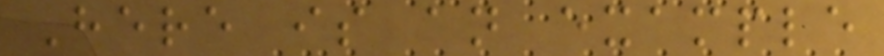Here is an example
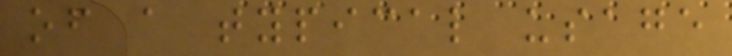of a typical usage
